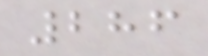286
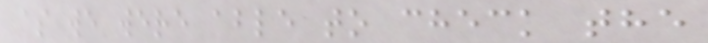as we were able to check the
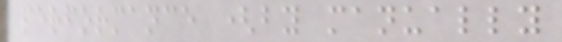performance (by manually
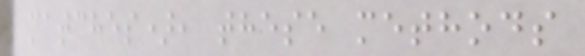matches), these methods
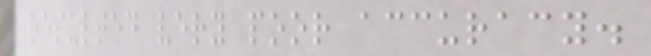resulted very poor accuracy.
